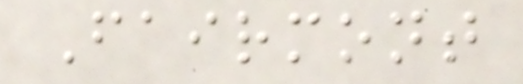Fairmont
